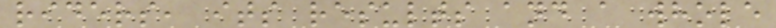riders, its results and a whole
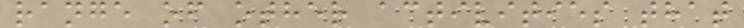range of other activities that
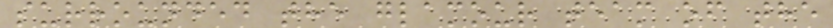surrounded the glamour team of the
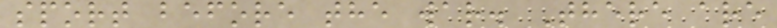sport before the war. There are
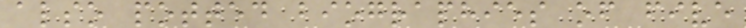also potted biographies of five
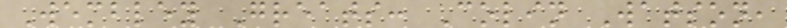Wembley Greats: Colin Watson,
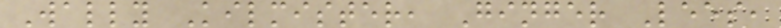Wally Kilmister, Ginger Lees,
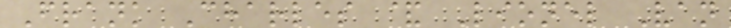Frank Charles & Lionel Van
